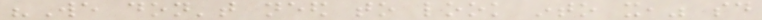"We don't need to look into it," said
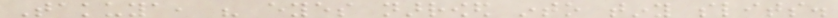Takuya, his eyes narrowed into tiny slits.
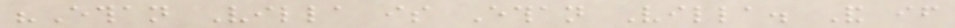"Ethan Villa is Ethan Villa. And if
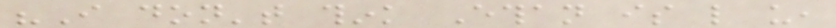"I don't think Ethan is like us,
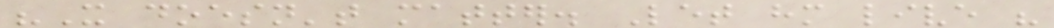"It doesn't matter. Let him live his
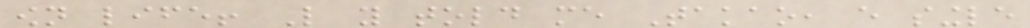own life! Like you told me Takao, every single
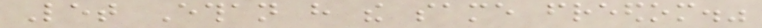Let Ethan have the same freedom."
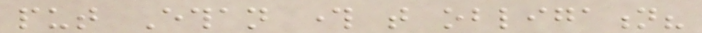put Ethan through that obligation?
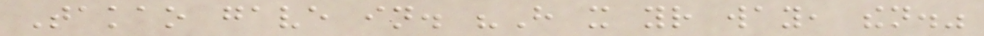Takao gave in. "Have it your way, then."
